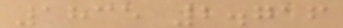1835 2.716
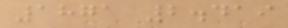1871 2.419
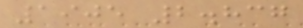1905 2.837
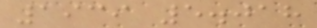1939 5.018
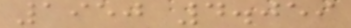1950 4.059
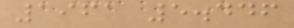1961 5.446
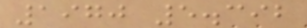1970 5.392
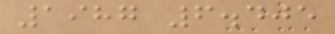1987 6.405
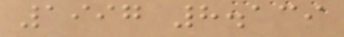1997 8.139
